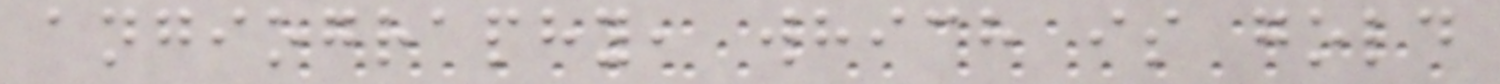angiography, which is gold
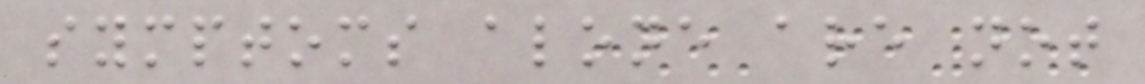symptoms alone are not
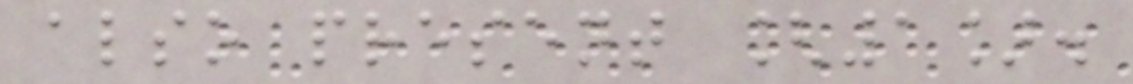also present [1].
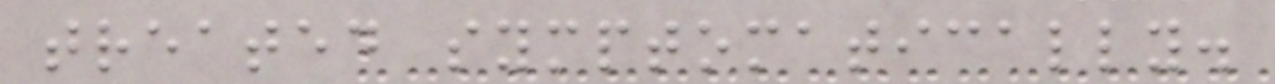treated symptomatically.
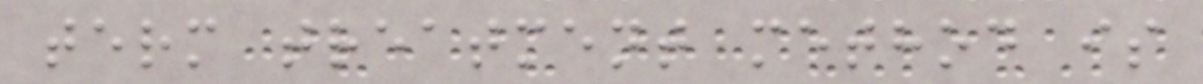term treatment method is
